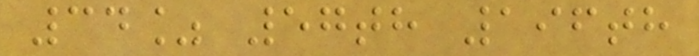34% 57th 196th
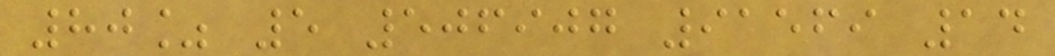80% 5 506907 91569 14
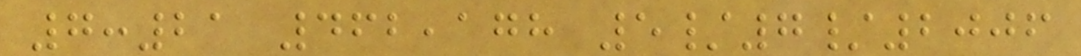7:21 462,178 5/7/2006
